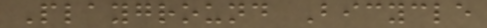Playground Bicycle
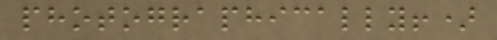photographically!)
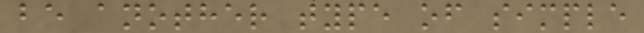be another type of simple
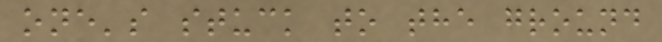one's stuck to the ground
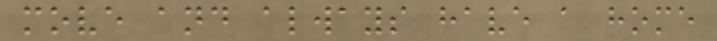move and always have a home
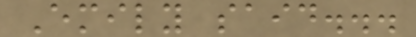Emily said...
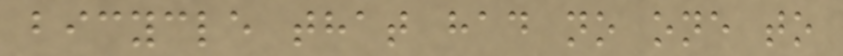bicycle that had no one to
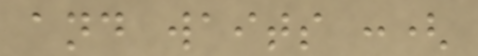and waits :(
